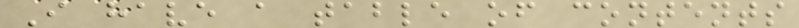I have a table of contents
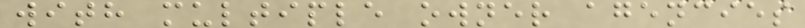with multiple owner agencies
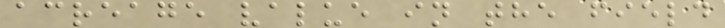acreage value in the field
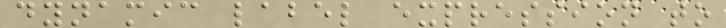dynamic label expression to
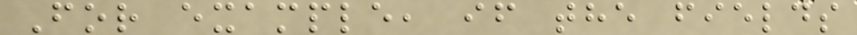For example, if the fields
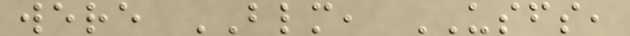were BLM, USFS,
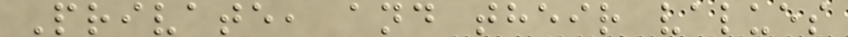Private, and their values
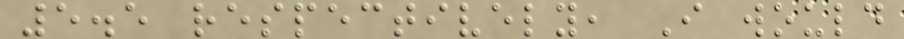5.5 respectively, I would
